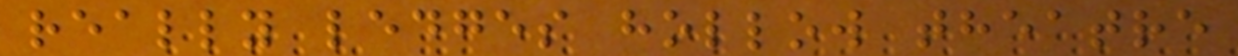really ledges hollow theatre
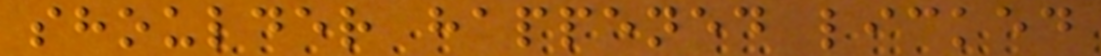shoulder happened licked
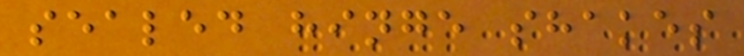sealed hinge shakes
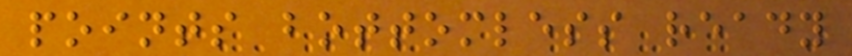points bottomless ready
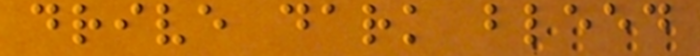drive dark bleed
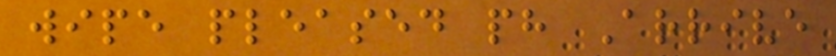wipe pleased ph Arrive
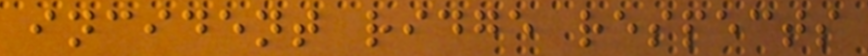incident ridge respects
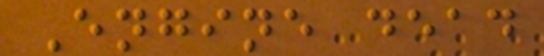Engine dead
